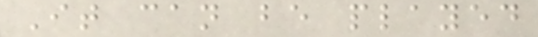It can be played
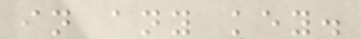in any key.
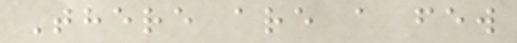There are a few
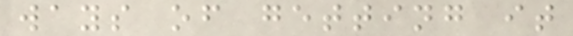ways of getting it
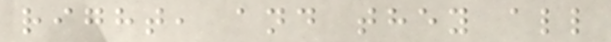right, and they all
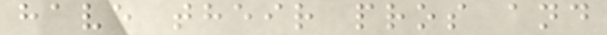have their pros and
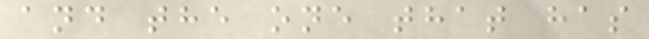and the one that has
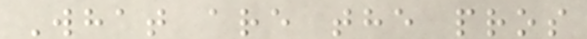What are the pros
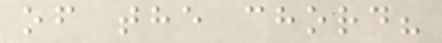of the chord?
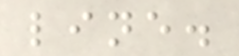line.
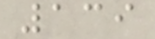139
